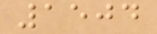1504
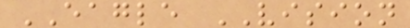EAGLE VISION
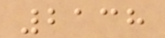2138
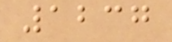1237
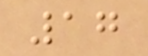17
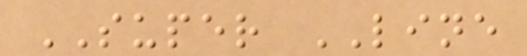SUPER LINE
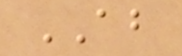AB
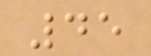45
